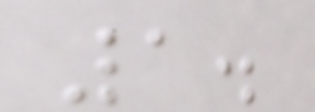1.
